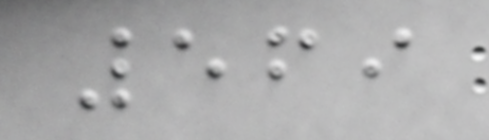569
